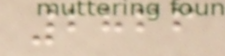2866
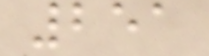251
